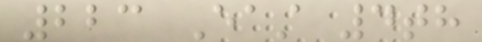223 East 4th
